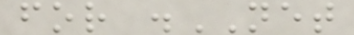for .NET
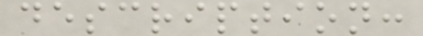description:
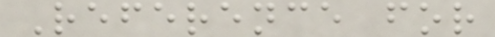Reference for
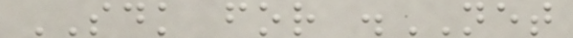SDK for .NET
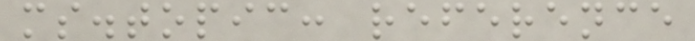ms.topic: reference
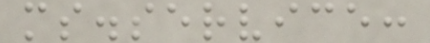ms.service:
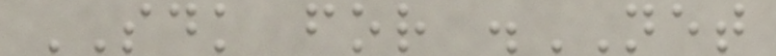SDK for .NET
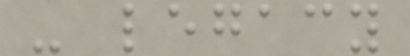- legacy
